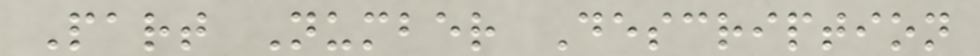Part Number Description
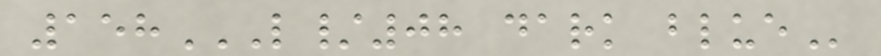158L/08 DARK BLUE
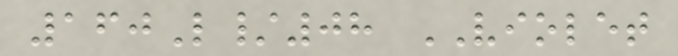160L/08 VIOLET
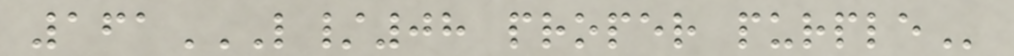161L/08 PROPER PURPLE
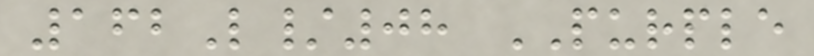162L/08 PURPLE
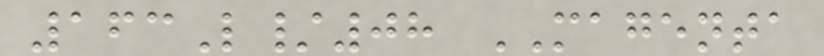163L/08 MAGENTA
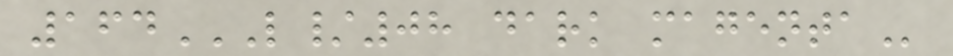164L/08 DARK MAGENTA
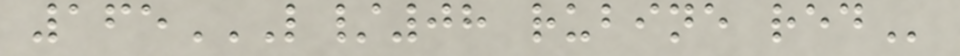165L/08 RUBINE RED
